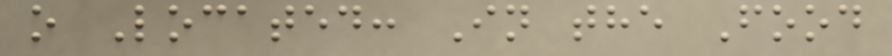o Located: In the Food
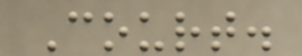Court.
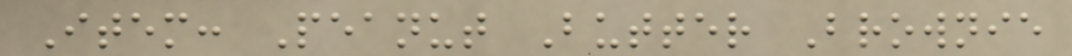Item: Peanut Butter Brownie
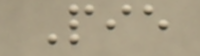Pie
